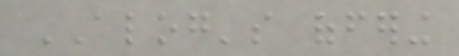ALOG's offering
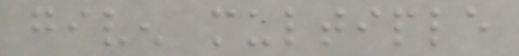given multiple
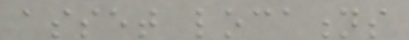asset locations
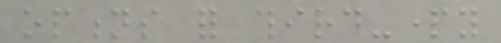options for third-party
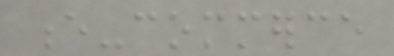e-commerce
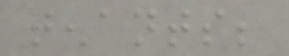tenants;
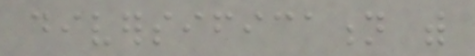diversification with
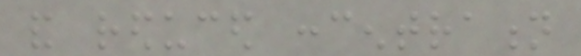and reduced concentration
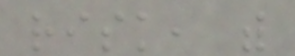risk, with
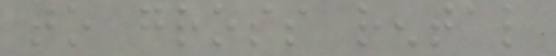to gross rental
